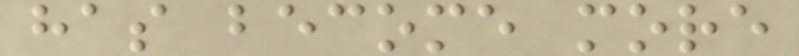has become more
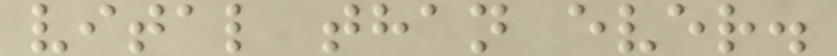vital than ever.
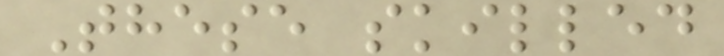These skilled
